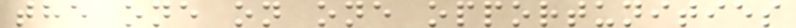the one on one opportunities
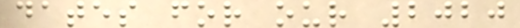dates for our 2020
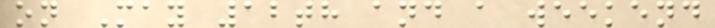on May 12th and a weekend
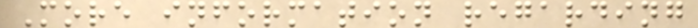More information regarding
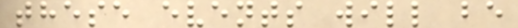these events will be
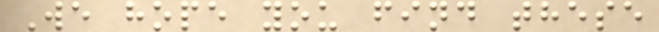We hope you find these
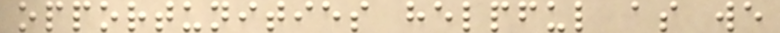opportunities helpful as we
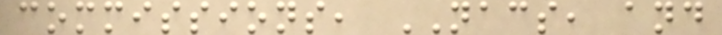commissions, NACS, and
